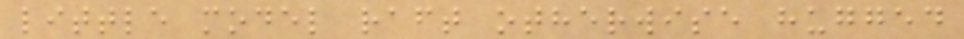little model raft otherwise hugged
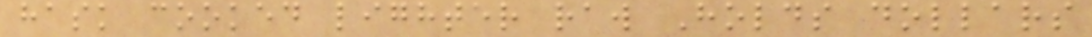hask cooked lighter raw Holds dollars
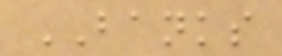BANKS
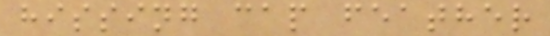hissing cap feather
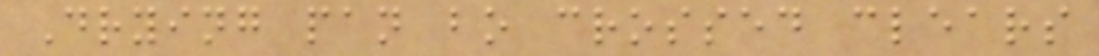Drying pan bo crossed clears
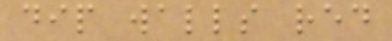dip walls red
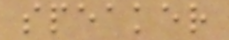speaker
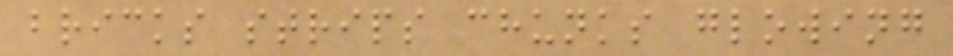bricks strips chunks glowing
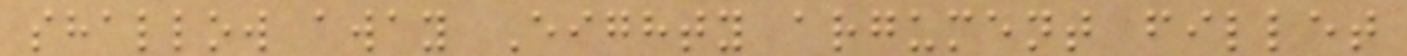shallow away Eighty argument fillet
